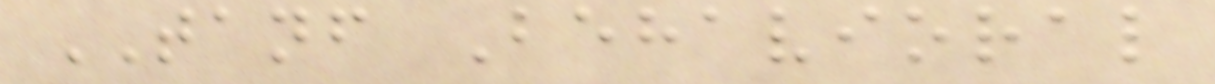TANF Behavioral
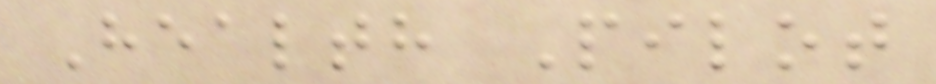Health Pilot
